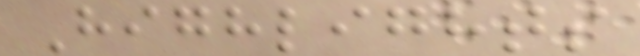Highlights
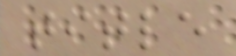title
